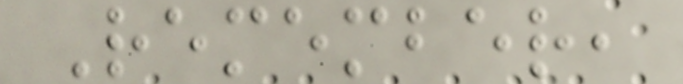Remember,
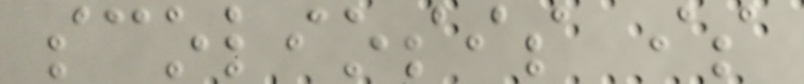scoliosis is
